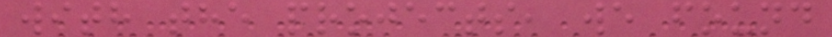with the projects, we found
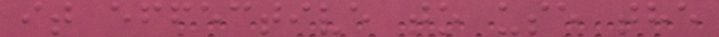it effective to use the
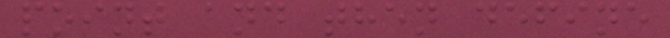point and then define
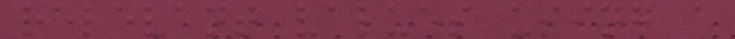relevant values using a
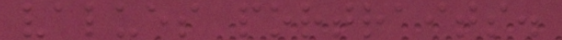values portraits.
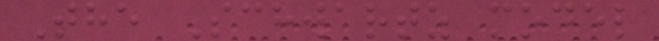The Schwartz model
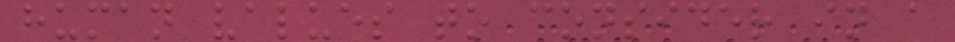human values to consider in a
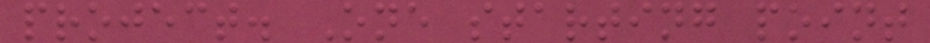project. One starting point
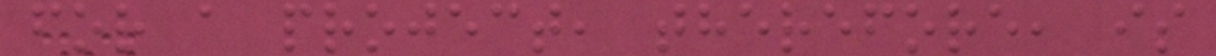for a project, therefore, is
